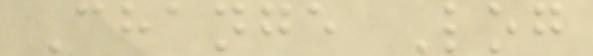Change Log
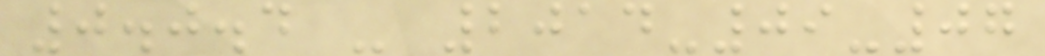0.0.4 - 2014-09-07
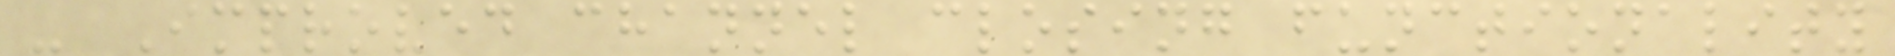- Improved channel closing functionality
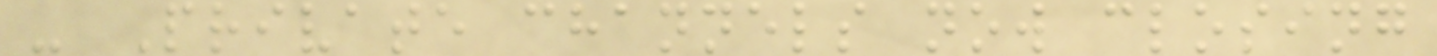- Private channels now closing
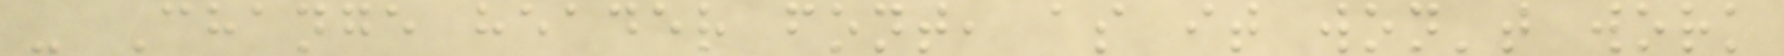- Change header font, as it won't work
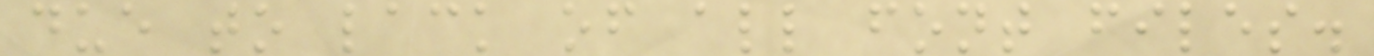due to lack of all font files.
